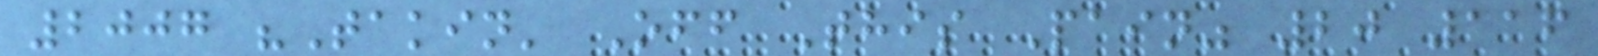2007 "Takin' Off This Pain" 20 116
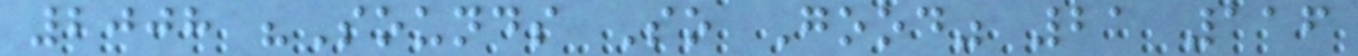2008 "Sounds So Good" 21 116
